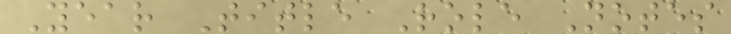Year Title Role Notes
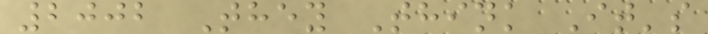2002 They Think It's
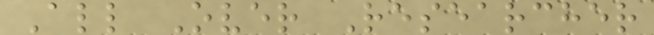All Over Researcher
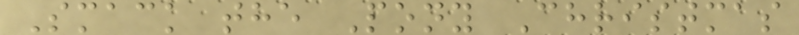Smack the Pony Christmas
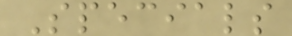Specials
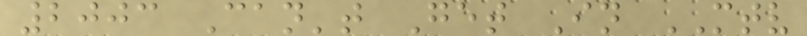2003 Can't Get In MTV
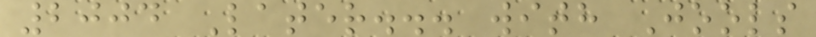2004 Later... with Jools
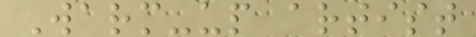Warm-up artist
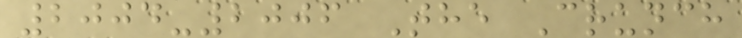2004-2006 The Crunch
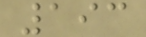193
